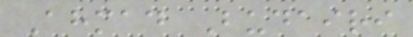Ahmad Budairi
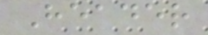Header
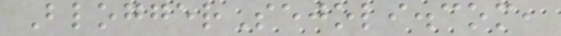BloggerSejoli.com,
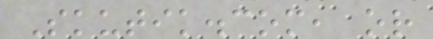Skutik.com, or
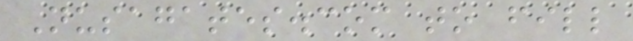Nusagates.com to fill
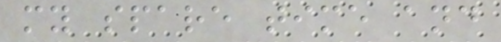my spare time and
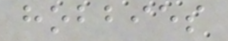hobbies
